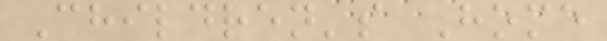Children's Home
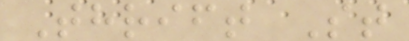Thrift St
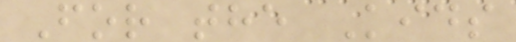For the Kids
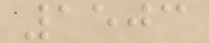1503
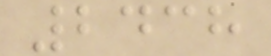2438
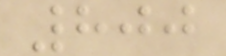800
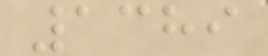1389
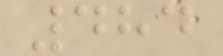484
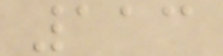113
